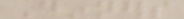Dinners
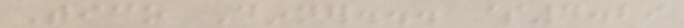Tico Dinner... $4.29
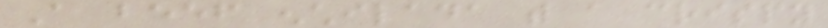A beef enchilada with a crispy
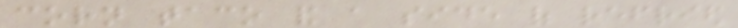corn taco and a side of refried
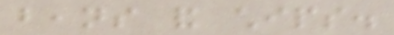beans and chips.
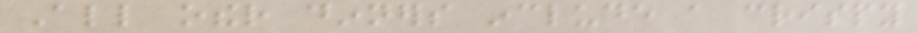All other dinners include a crispy
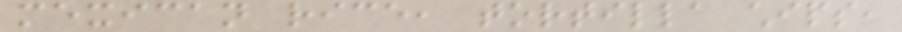mexican rice, tortilla chips,
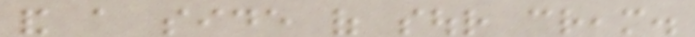and a side of sour cream.
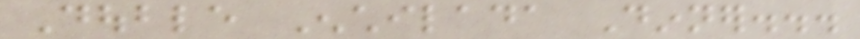Double Enchilada Dinner...
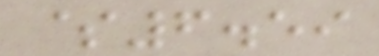$6.59
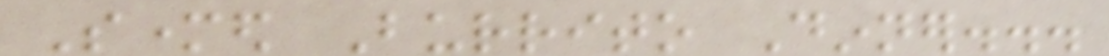Smothered Burrito Dinner...
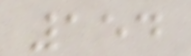154
